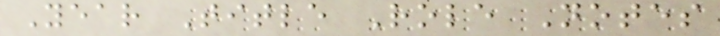Year Title Role Notes
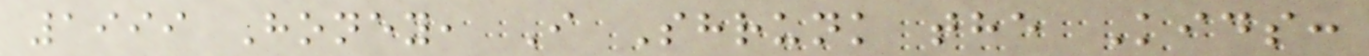1999 Honey, I Shrunk the Kids:
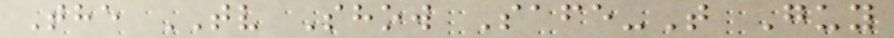The TV Show Safe-T Guy
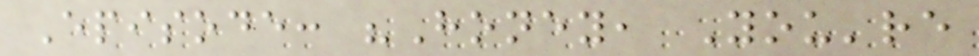Episode: "Honey, You're
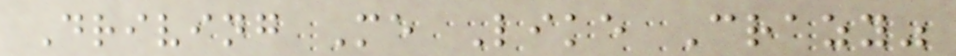Driving Me Like Crazy"
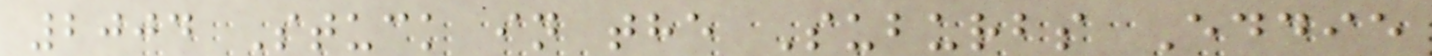2004 Stuck in the Suburbs Eddie
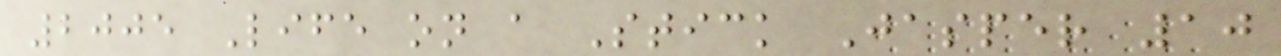2005 Life on a Stick Jasper 10
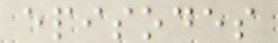episodes
